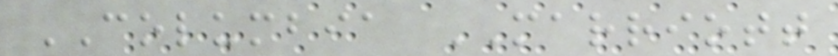COLUMBIA MARRIOTT
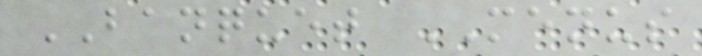BANQUET MENUS
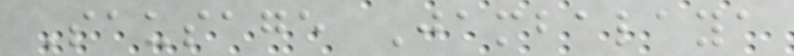Sausage Jambalaya
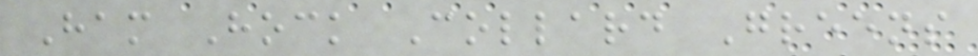Ham Hock Collard Greens
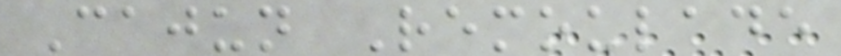Cajun Remoulade
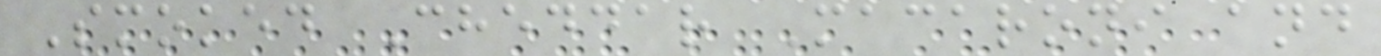Smoked Cheddar Macaroni and
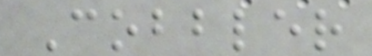Cobbler
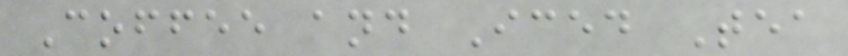Coffee and Iced Tea
